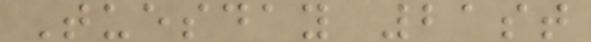Tuesday 21st
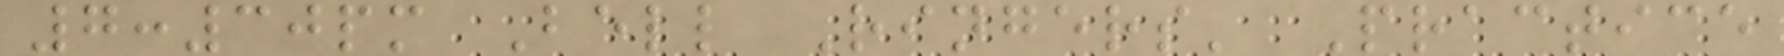7:30pm Bell Ringers' Practice
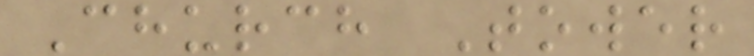Church Tower
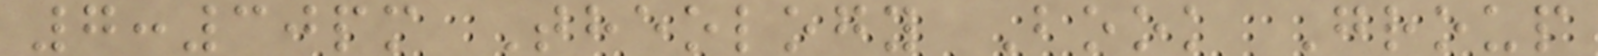7:30pm Theology Book Group
